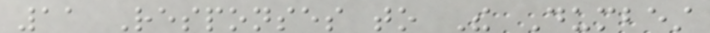11 Responses to The Dumbest
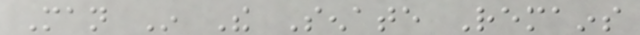Man In The Senate Remains
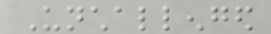Unchallenged
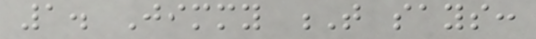1. Jimmy T says:
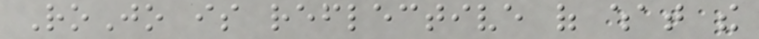RoJo is reflective of what the
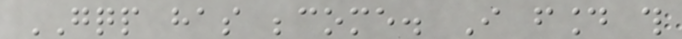GQP has become. I found this
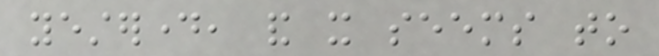yesterday, and it seems to
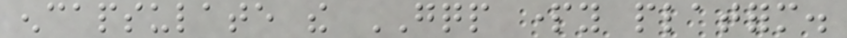encapsulate the GQP party platform.
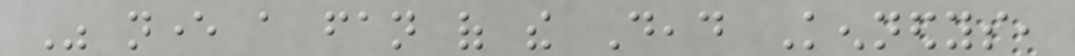Was never a fan of the Dead Kennedys,
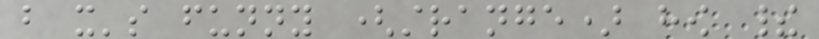but it's funny (strange) how their
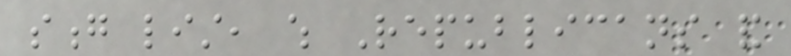song list, which Republicans and
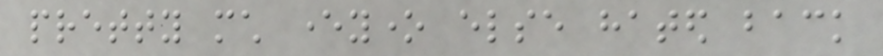pretty much everyone else hated back
